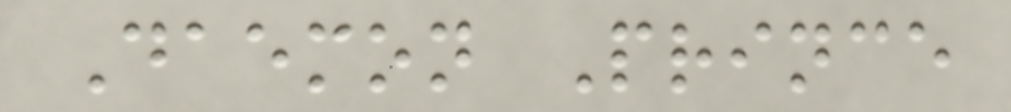Daemon Prince
